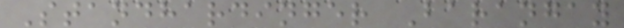Standhardinger Barangay
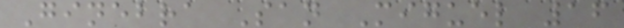Ginebra San Miguel 16
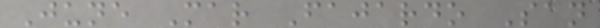June Mar Fajardo San
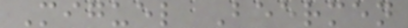Miguel Beermen
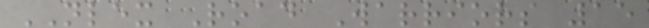NLEX Road Warriors 15
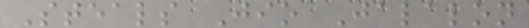Steals Jio Jalalon
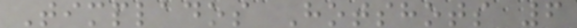Timplados Hotshots 6
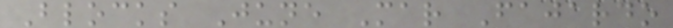Blocks June Mar Fajardo
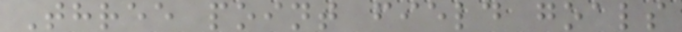Three point field goals
